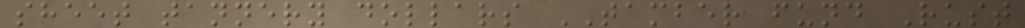sheet tannery dollars TAMBER fund Rust
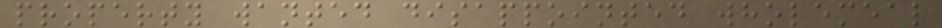property wanted disappointed wholemeal
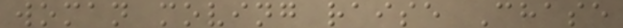woman moving raise Chase
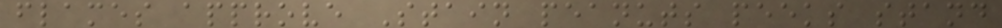flames approve Stain peanuts peeks stand
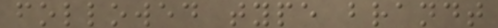followed type brandt
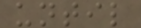until
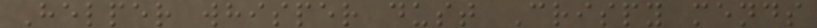Helper whisper dust Crispy mends
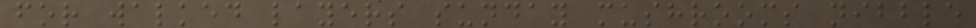for walked layers sunday mushrooms nibble
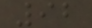92
